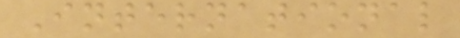International
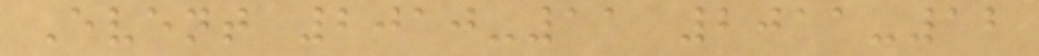Event 2010-11 2011-12
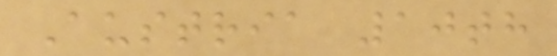Austria 10th
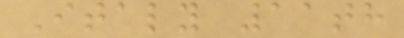Italy 11th
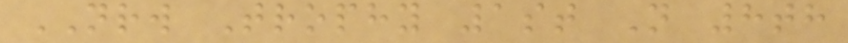NRW Trophy 1st N 8th
